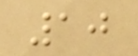10
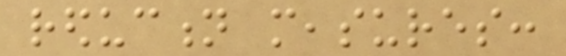reduction measures:
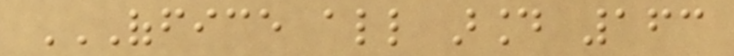OFFICE ALL AROUND 163
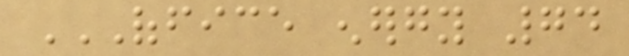OFFICE ENERGY 74
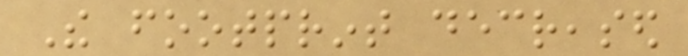The footprint decreased
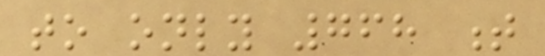to only 768 t
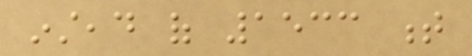instead of 1533 t
